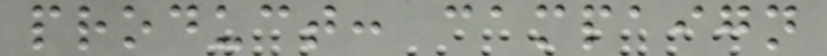product: campaign
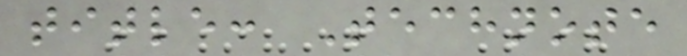title: Technote
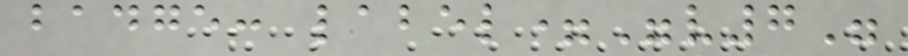badge: label="v7"
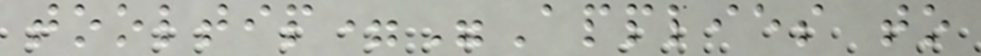tooltip="Applies to
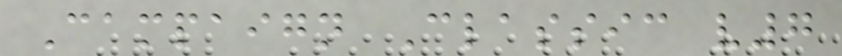Campaign Classic v7
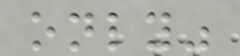only"
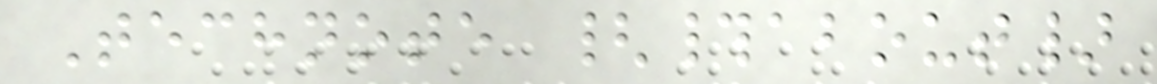Technote {#about}
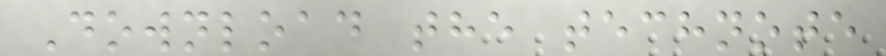Download the technote
